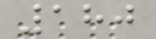180
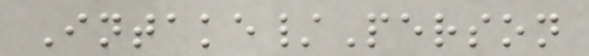Intake/Person
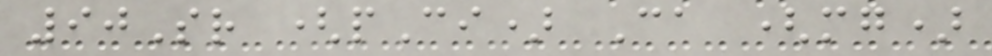90Sr (pCi) Ca (mg)
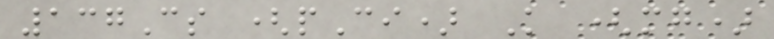137Cs (pCi) K (mg)
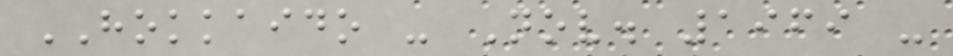HOKKAIDO - Nov. 1969 -
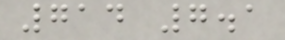714 7.1
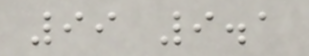99 9.1
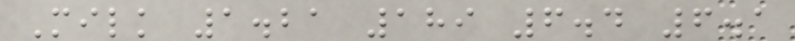Milk 1.21 189 6.4 6.1
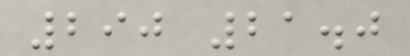290 21.0
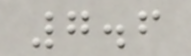7.6
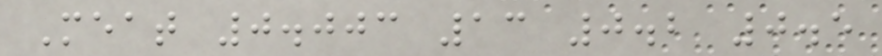Meat 0.003 13 0.2 0.5
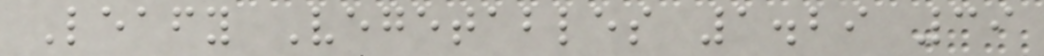Leafy Vegetables 1.29 39
